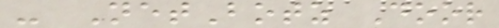- NetBotz Door
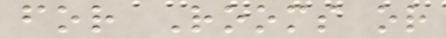for Rooms or
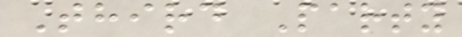Third Party
